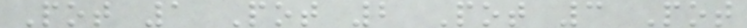Pot 1 Pot 2 Pot 3 Pot
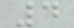4
